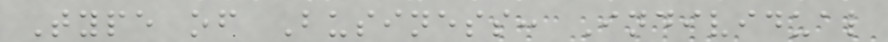Type of Business: Individual
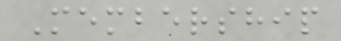Membership
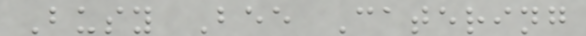Busy Bee Catering
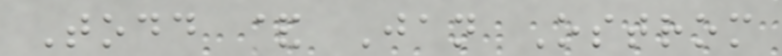Todd & Jan Ostrom
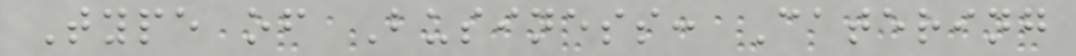Type of Business: Catering
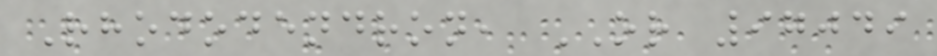Rhododendron, OR 97049
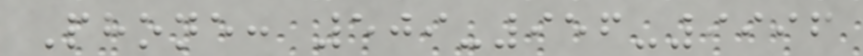Phone: 509-956-9996
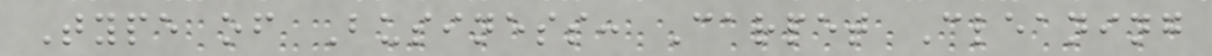Type of Business: Carpet Cleaning
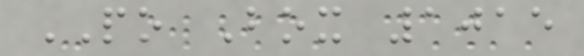PO Box 1015
